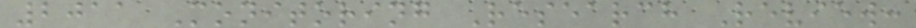2011 Monitoring Research Review:
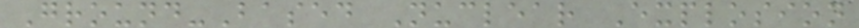Ground-Based Nuclear Explosion
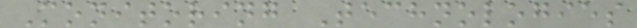Monitoring Technologies
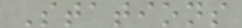Stations
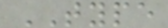TYPE
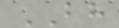BH
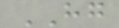HG
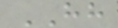HH
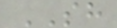SH
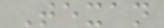Texan
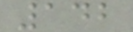142
